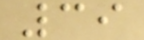39
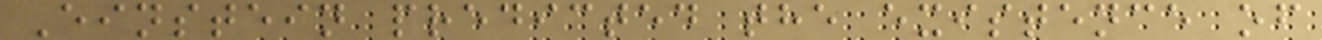Einstein predicted the existence of
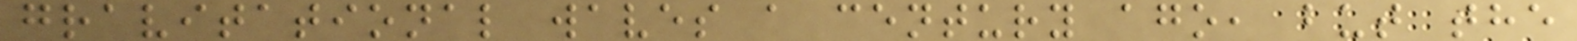gravitational waves a century ago, but the
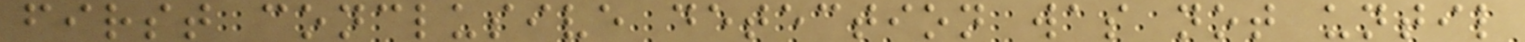first conclusive detection was not until
